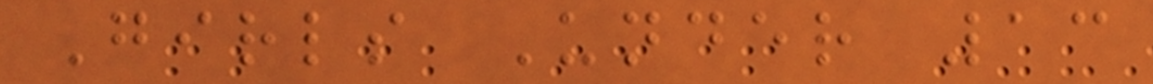Girls Under 13
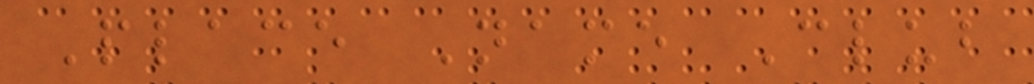Place Name Club
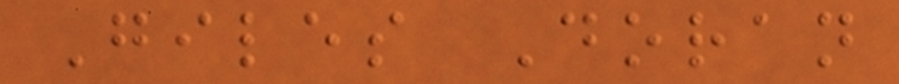Giles Doran
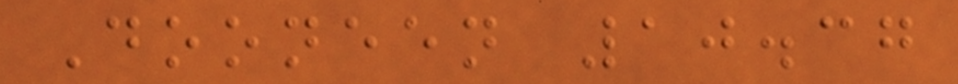Dooneen 10.37
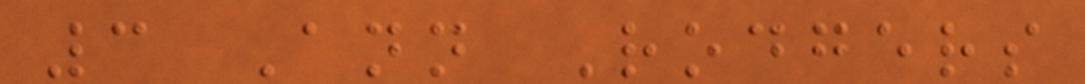3 Ann Rodgers
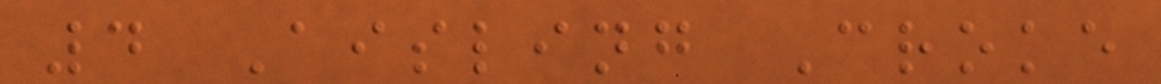4 Aisling Croke
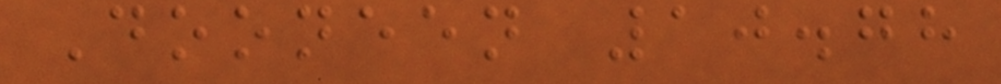Dooneen 10.78
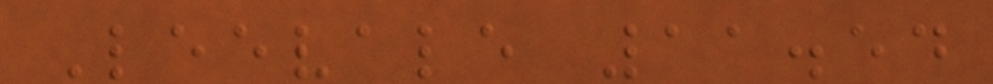Leevale 11.54
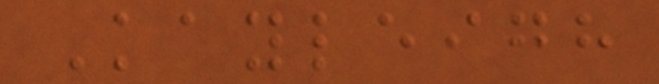Kayleigh
